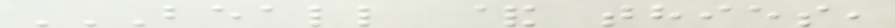BEALL & THIES,
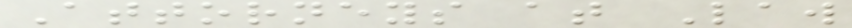Attorneys at Law
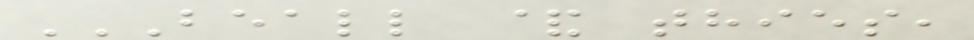BEALL & THIES,
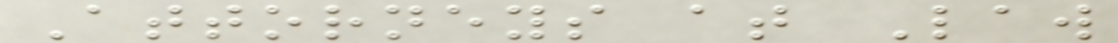Attorneys at Law
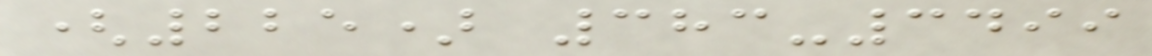(225) 383-3499
